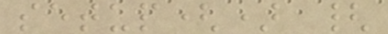setup() {
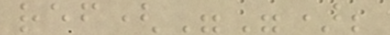ref("");
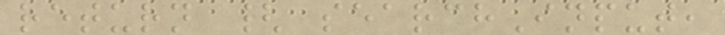return { searchInput,
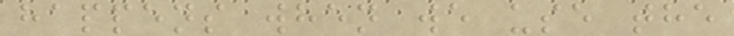happens when we use the
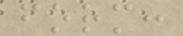form:
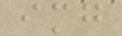img
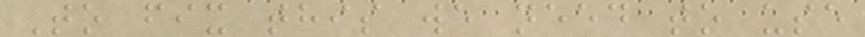To fix this we need to use
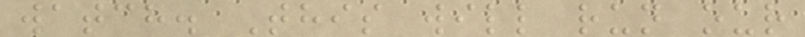watch. This will run our
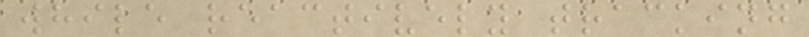while reactively tracking
